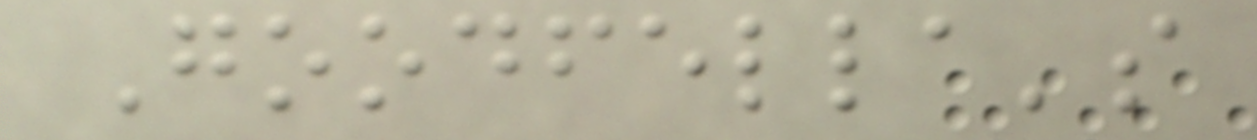Goodfella's
